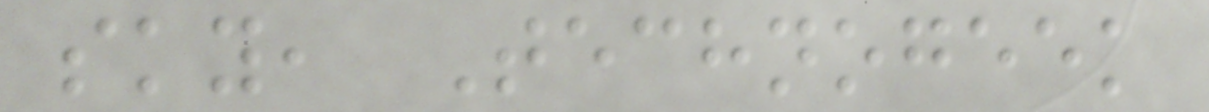sky, Technogeek
